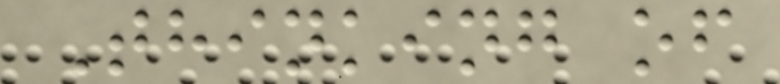Thinking of
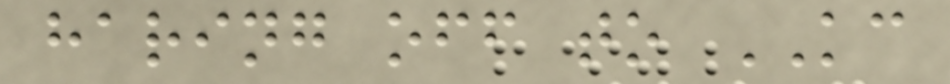haring off to KC
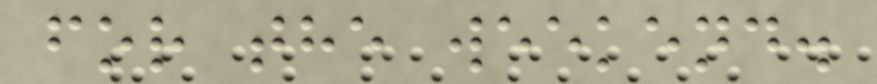for the weekend.
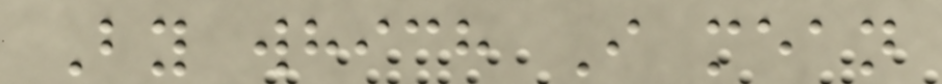By which I mean
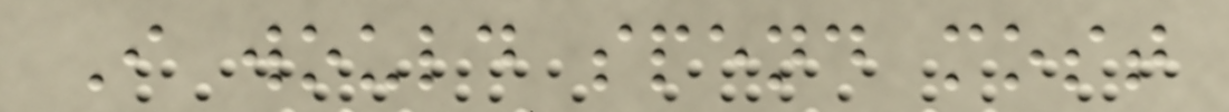I would spend most
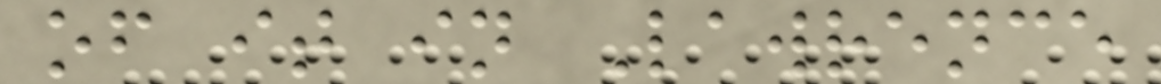of it in Lawrence
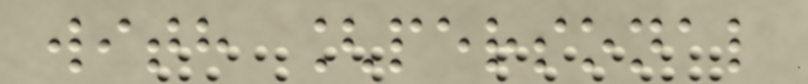with [personal
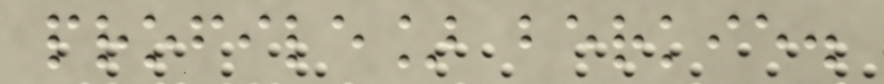profile] berkie.
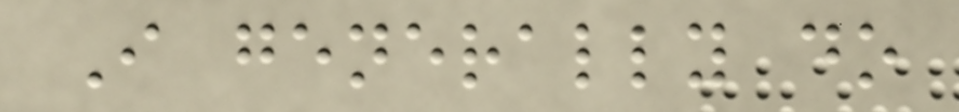I generally do
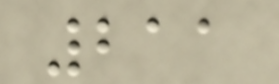211
